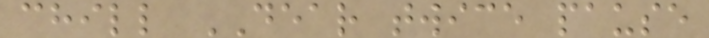chill DEAR twice pause
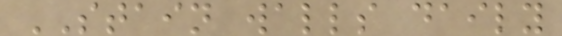STAIN walls daily
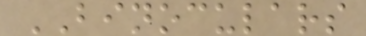BINOCULARS
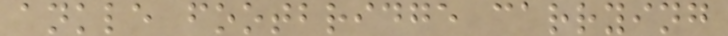ankle footbridge carrying
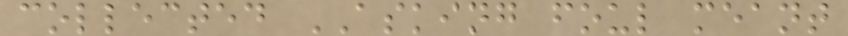collected ASKING foul meant
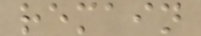remain
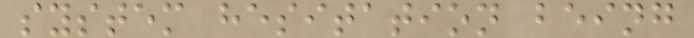system hesitation being
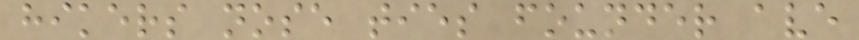hikers nose ties founder ave
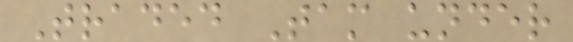Traded Tam under
